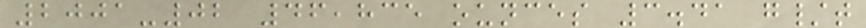2001-02 46,835 ounces 3.41 g/t
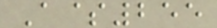A$255
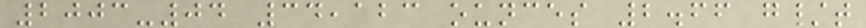2003-04 34,123 ounces 2.66 g/t
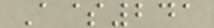A$241
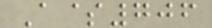A$706
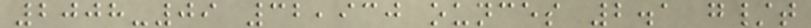2008-09 32,930 ounces 2.1 g/t
